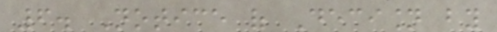6. Notice of Decision by
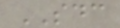SDC
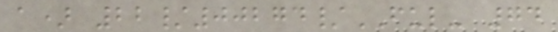a) 22/00274/FUL- 74
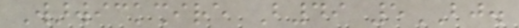Warwickshire B49 5BJ.
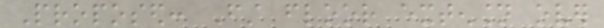Proposed: First floor extension over
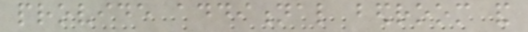provide additional bedroom and
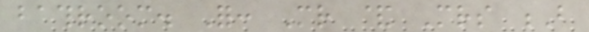bathroom. For: Mr & Mrs B
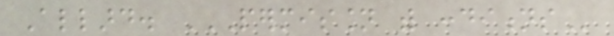Allard. PERMISSION WITH CONDITIONS
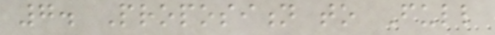7. Proposition to Full
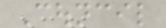Council
